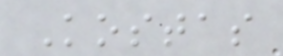Kostas
